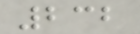232
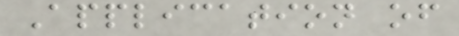Application of
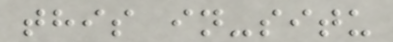this in-situ
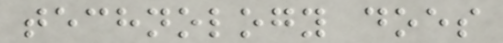technology does
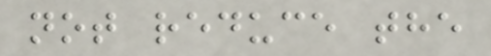not reduce the
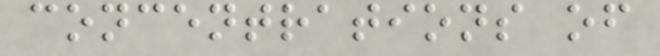concentrations of
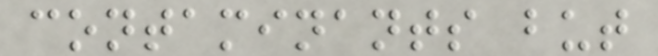contaminants but
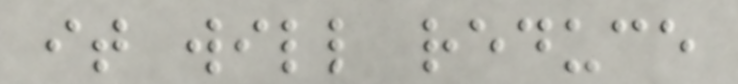it will reduce
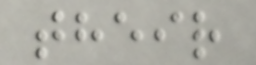their
